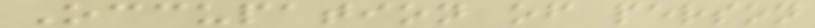Occupation of person
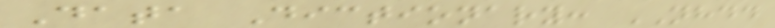Data Dictionary: NHDD
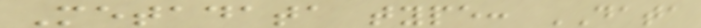Metadata type: DATA
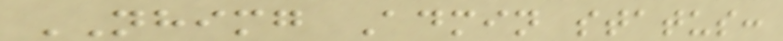NHIMG Admin status:
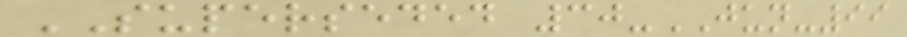SUPERSEDED 30-JUN-99
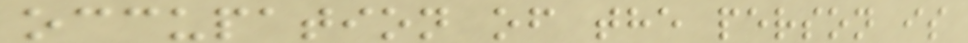occupation of the person is
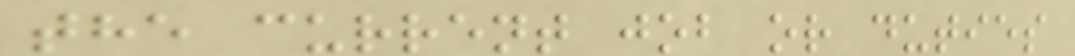the current job or duties
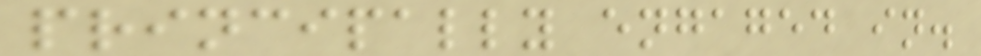principally engaged in.
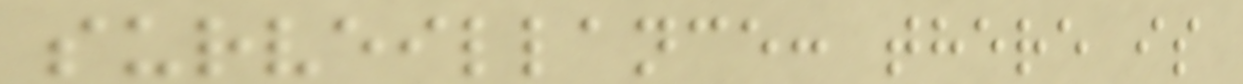surveillance: there is
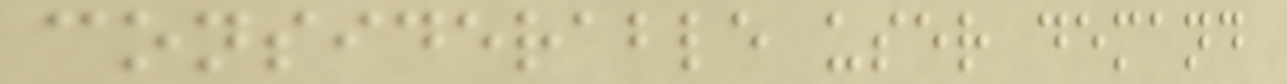considerable user demand
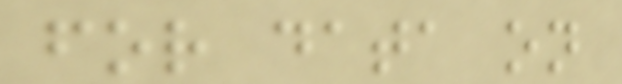for data on
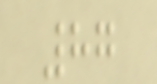87
